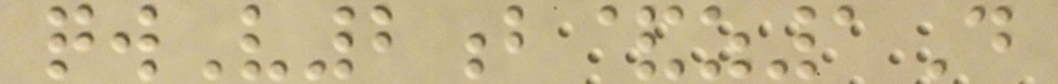qwV2b&z1D
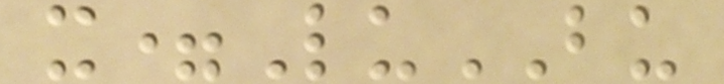x=LuBU
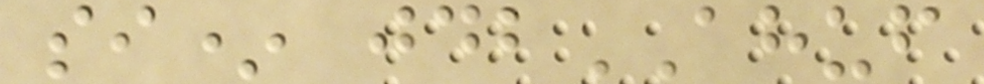si* jdbAHUF
